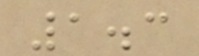1.3
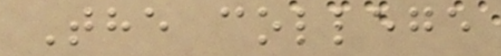The college
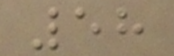58
